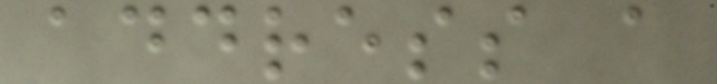address a
